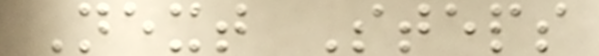Next Steps
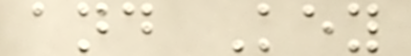and Key
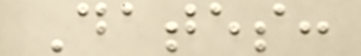Dates:
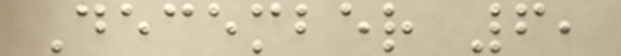December 6,
